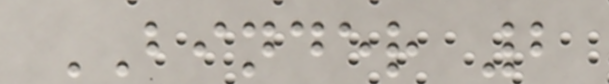BINDER 2
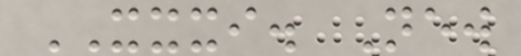XXXI. New
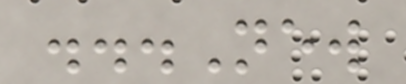...New
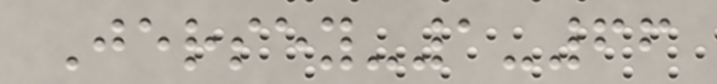Jersey-1-66
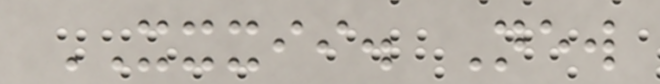XXXII. New
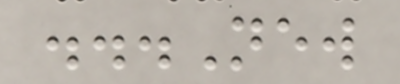...New
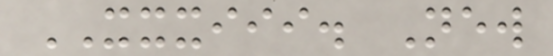XXXIII. New
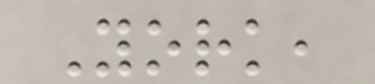York,
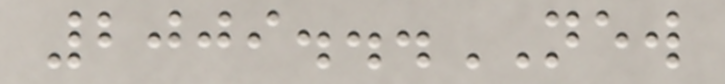2009...NEW
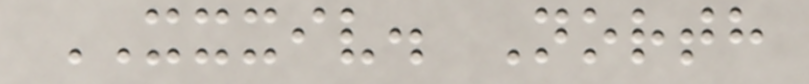XXXIV. North
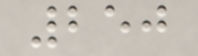250
